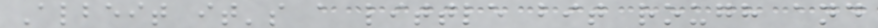Albeit it's a little bit rough and
